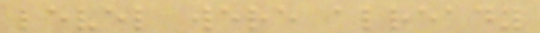level were already
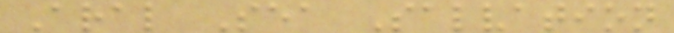Aral Sea Salvation
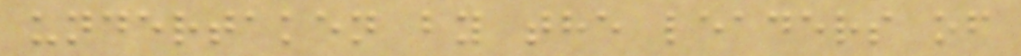undertaken by the leaders of
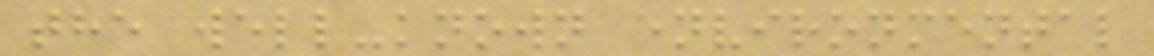the well-known environmental
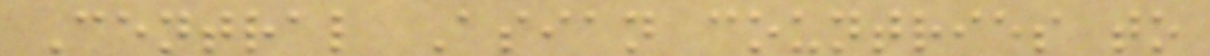Central Asian countries to
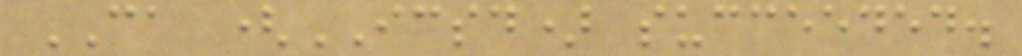CA (ICSD) succeeded.
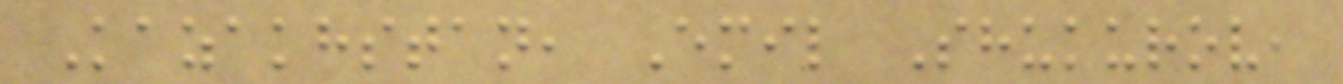Kazakhstan, Emil Shukurov,
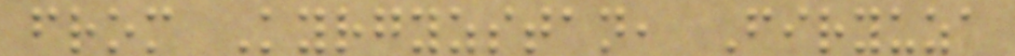from Kyrgyzstan, Firyuza
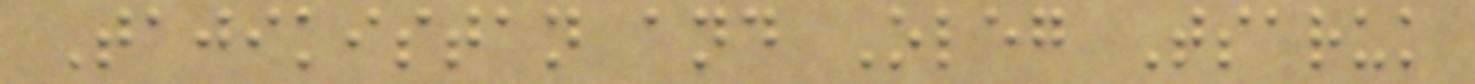Tajikistan and Oleg Tsaruk
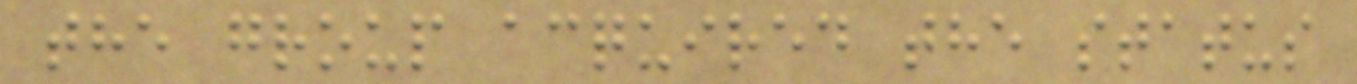the group acquired the status
